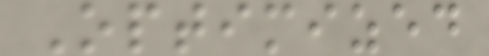Optimized
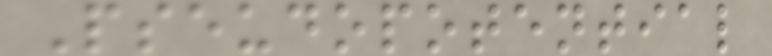Pseudopotential
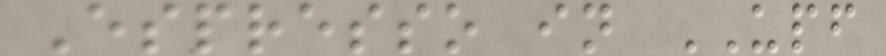Espresso in UPF
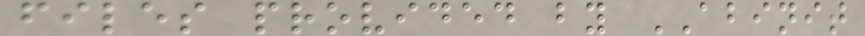files provided by ABINIT
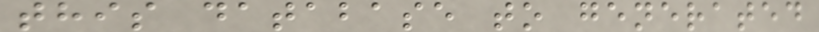this database to generated
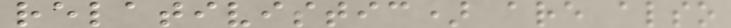relativistic) are also
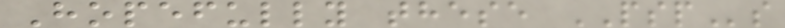Hopefully these PSPs
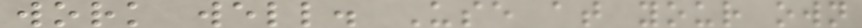work well. Use at your own
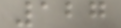127
